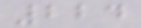224
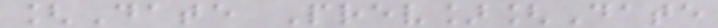[Date Prev][Date
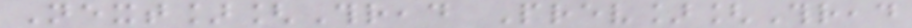Next][Thread Prev][Thread
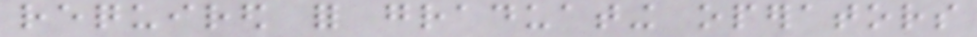required for graduating operators
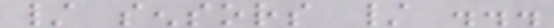/ sensors / ...
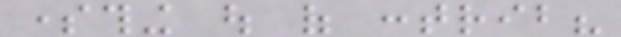something out of contrib?
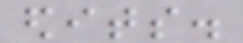edits.
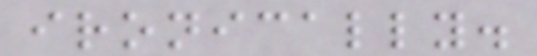ironically.
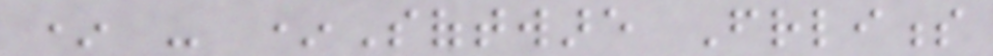* - *Software Friendliness
